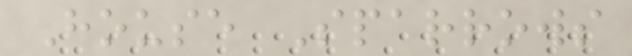House Sparrows
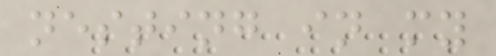nesting in my
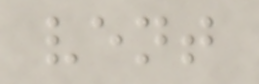vent
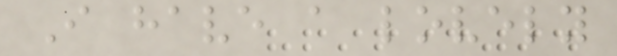I have a lovely
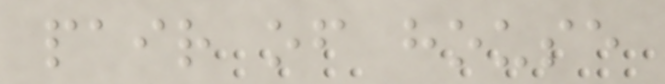pair of house
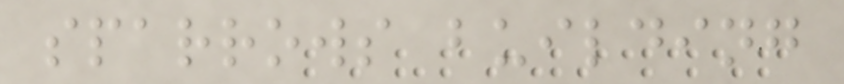sparrows building
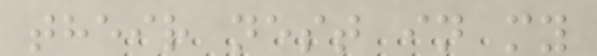their nest in my
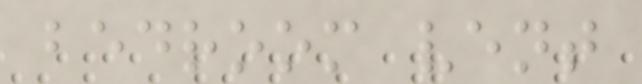bedroom vent
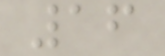16
